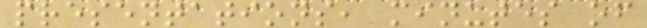presentations, minutes of
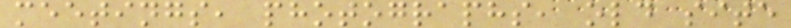meetings, photographs, old site
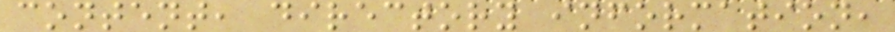content, directory information,
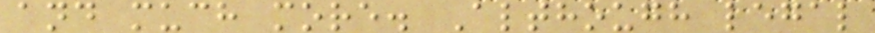and much more. Although legal
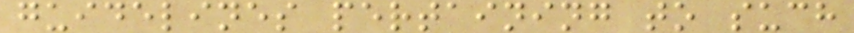guidelines pertaining to such
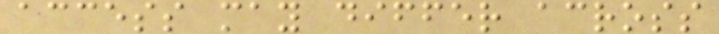access may differ across
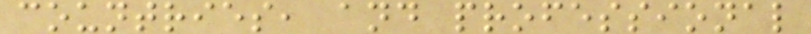countries, and professional
